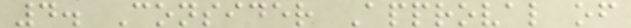4. Consider Approval of
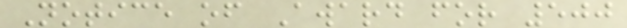Notice of Award for 500
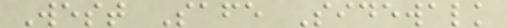West Safe Sidewalk
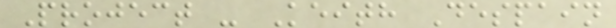Project - Keith Despain
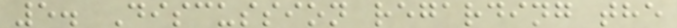5. Discussion regarding the
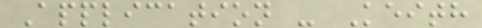Application - Keith
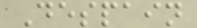Despain
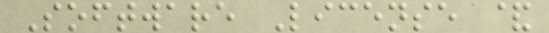Software License &
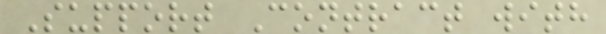Support Contract with
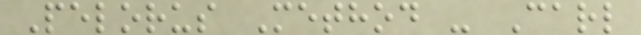Pelorus Method - Carl
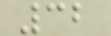32
